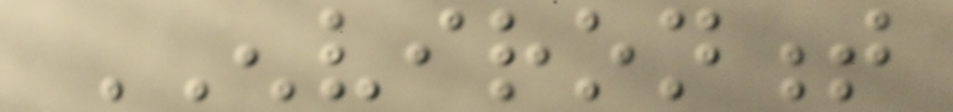ENVIRONMENT
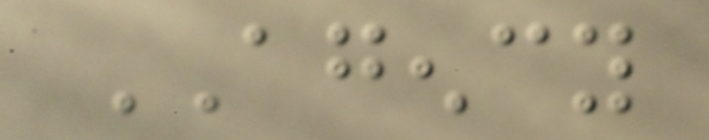AGENCY
